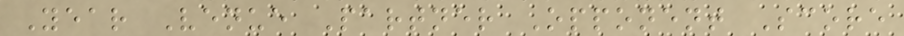Year Venue Partner Opponent Score
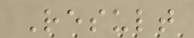Result
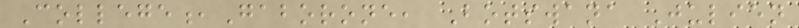College,Gaborone, Botswana Julien
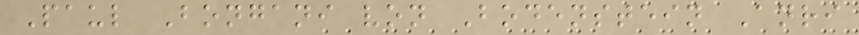Paul Bongani von Bodenstein Anri
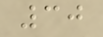30
